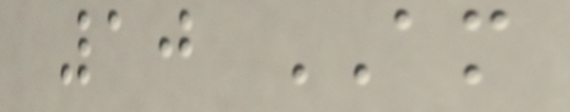10 AM
